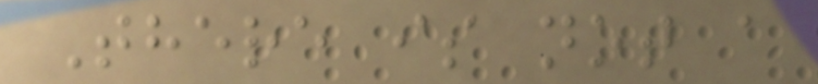There is not a
